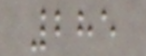285
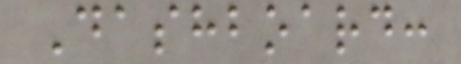Dashboard:
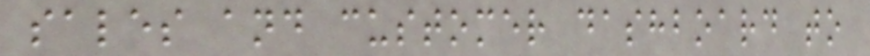sales and customer dashboard to
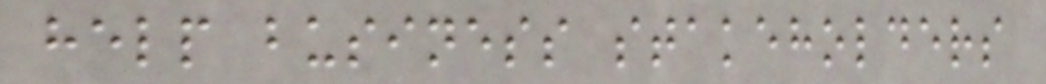help business stakeholders
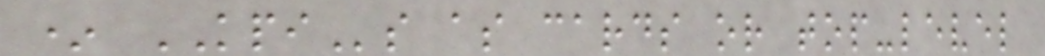* KPIs as cards or top-level
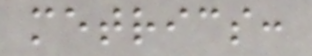metrics:
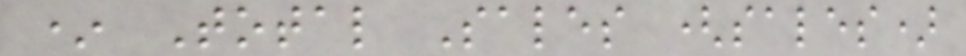* Total Sales (sales)
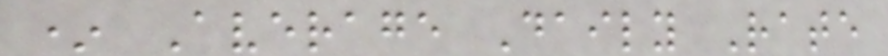* Average Daily Rate
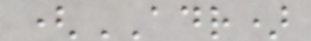(ADR)
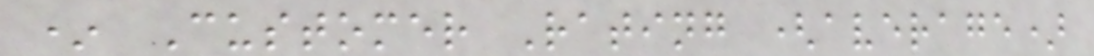* Customer Rating (average)
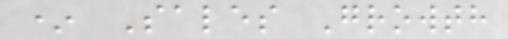* Sales Growth
